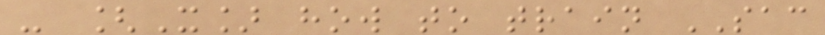- [X] how to train SAC
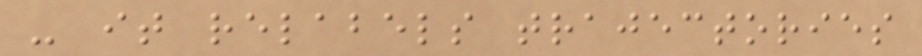- it relabels trajectories
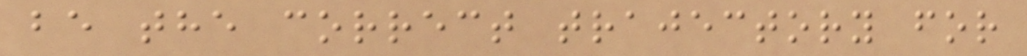be the correct trajectory for
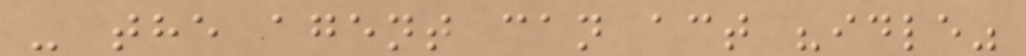- the agent can act "idle"
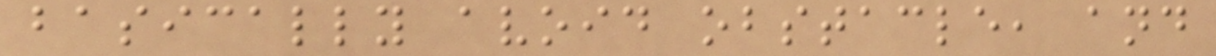basically avoid obstacle, and
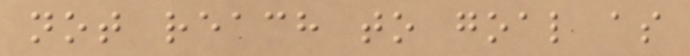not reach to goal as
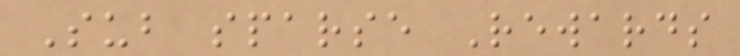Sub sparse Rewards
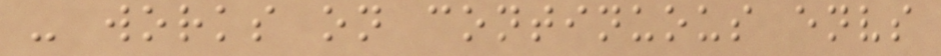- works on continuous envs
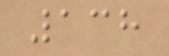138
